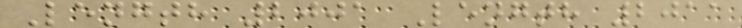Length 2001 Length 2011
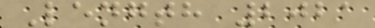Length 2021
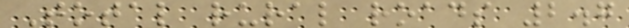Total rural roads 2.7
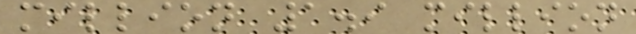million 1.9 million
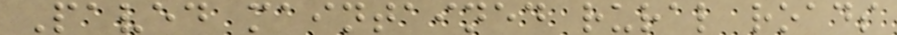Paved maintained rural roads
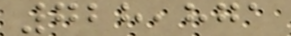728,871
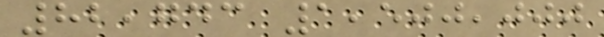82,743 1,500,000
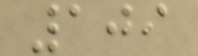109
